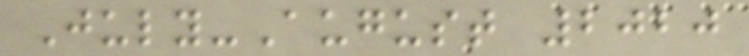July-August 2020
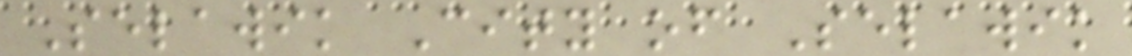Selawik City of Selawik
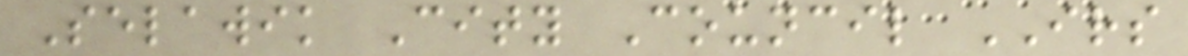Selawik City Council IRS
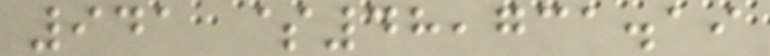941 $48,731.19
